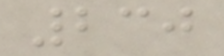230
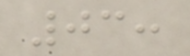03:
